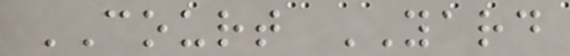COURT YARD
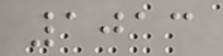1013
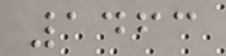1463
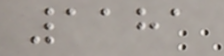1181
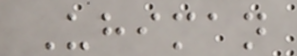Uhiman
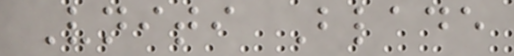Vniti Blade
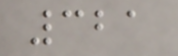321
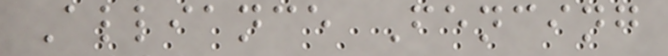Alliance Fencing
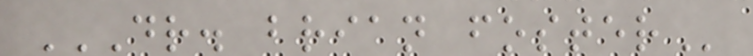DR. BRIAN FOSTER
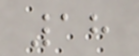18
